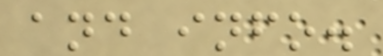and info.
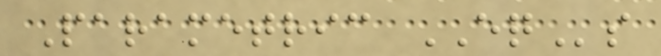Parametric EQs
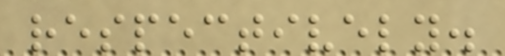respectively.
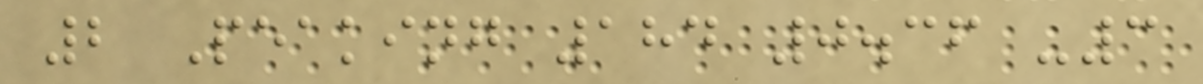2 Peaking 184 0.36 -3
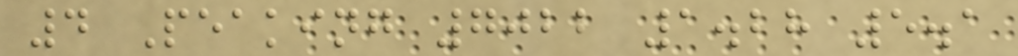4 Peaking 7022 1.28 5.1
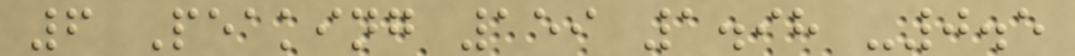6 Peaking 159 1.98 -0.5
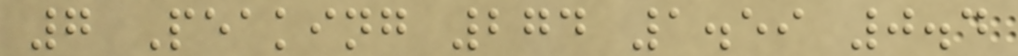7 Peaking 274 1.59 0.4
